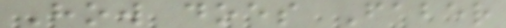How does Faber
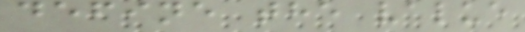define the value
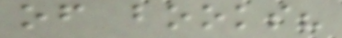of books?
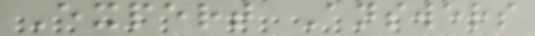Expert Answers
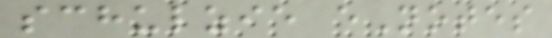schulzie eNotes
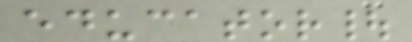educator|
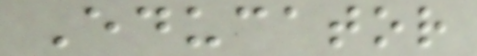Educator
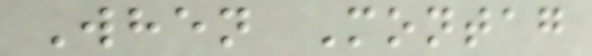When Montag
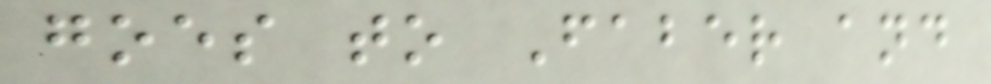goes to Faber and
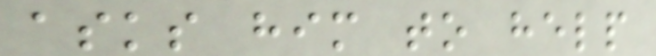asks him to help
